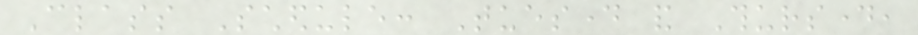Class Schedule: Tuesday and Thursday,
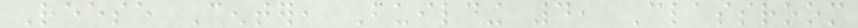Reese Center, Building 4, Classroom
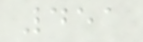451
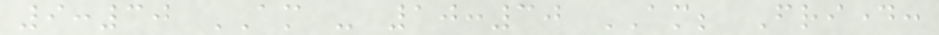9:30 AM - 10:30 AM; Friday:
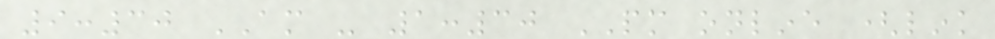9:30 AM - 1:30 PM online (link
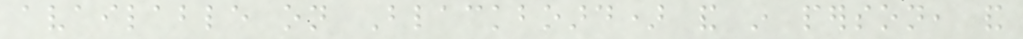available on Blackboard) and in person, and
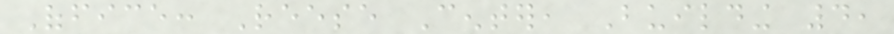Office: Reese Center, Building 4,
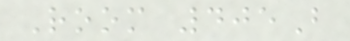Room 405B
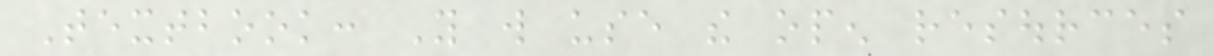Textbook: You will use the open resources
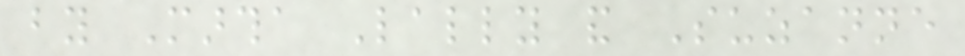by Martha Lally and Suzanne
